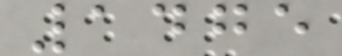1475
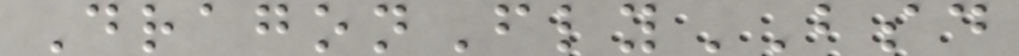DragonFlyBSD
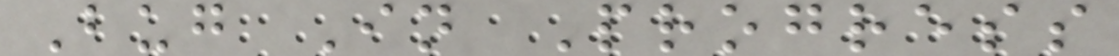Bug In Progress
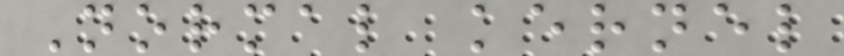Normal kernel
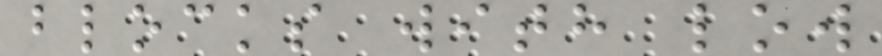blocks with low
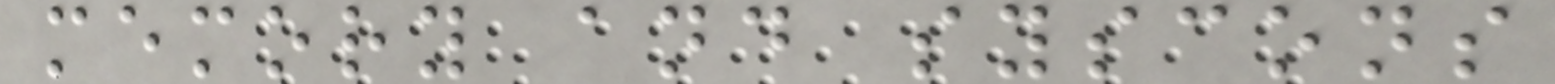memory and syscons
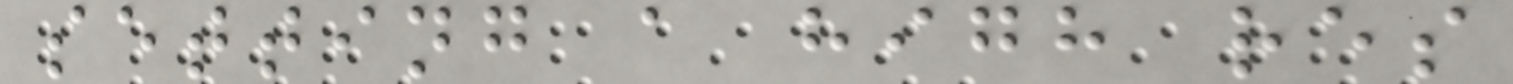setting a high res
